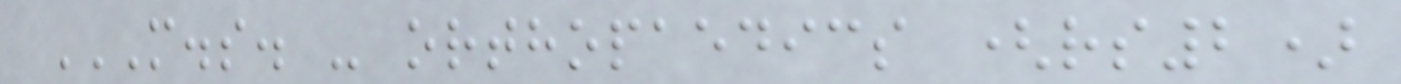M.S. - ORTHOPAEDICS (RS2)
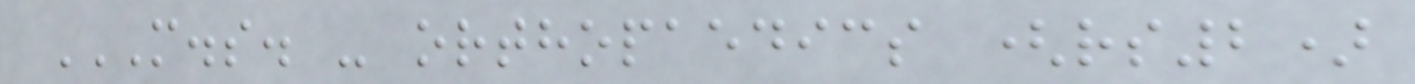M.S. - ORTHOPAEDICS (RS2)
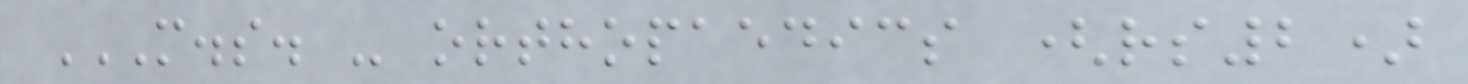M.S. - ORTHOPAEDICS (RS2)
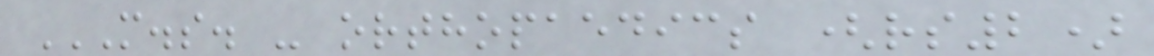M.S. - ORTHOPAEDICS (RS2)
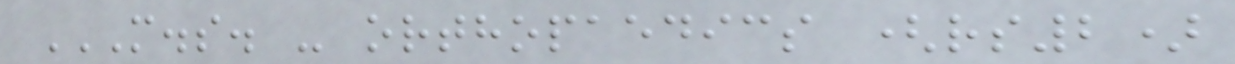M.S. - ORTHOPAEDICS (RS2)
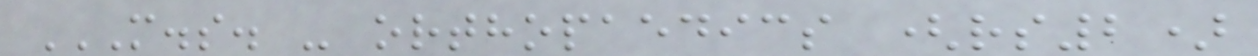M.S. - ORTHOPAEDICS (RS2)
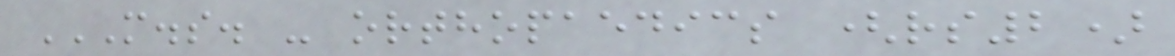M.S. - ORTHOPAEDICS (RS2)
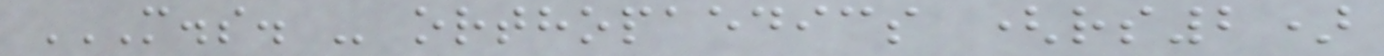M.S. - ORTHOPAEDICS (RS2)
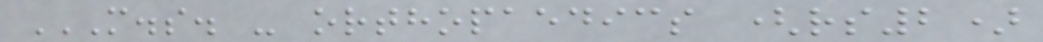M.S. - ORTHOPAEDICS (RS2)
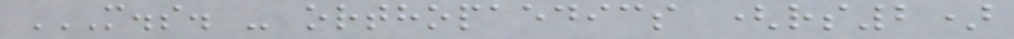M.S. - ORTHOPAEDICS (RS2)
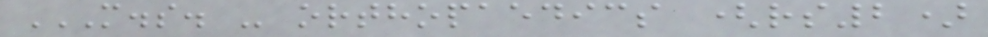M.S. - ORTHOPAEDICS (RS2)
